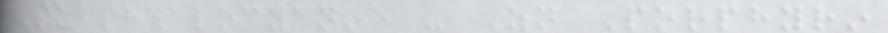Subphthalocyanine - Zn Porphyrin
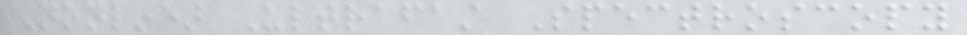Nonlinear Ultrafast Spectroscopy
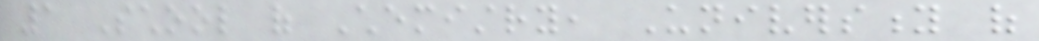1 School of Chemistry, University of
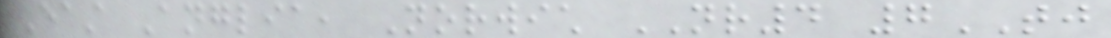East Anglia, Norwich NR4 7TJ
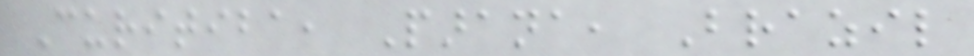Curitiba, Parana, Brazil
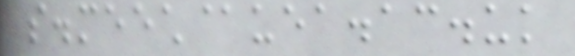s.meech@uea.ac.uk
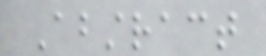Abstract
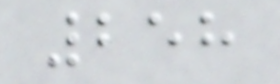258
